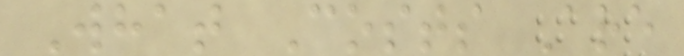What Costs Are
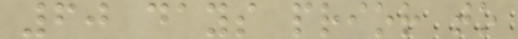60 days prior to
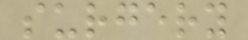surgery
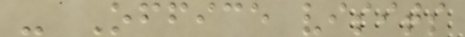- Office visits
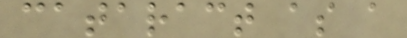cataract as a
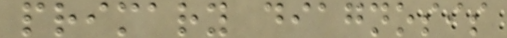primary diagnosis
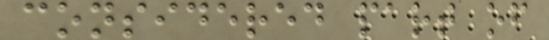considered part of
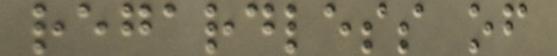regardless of
